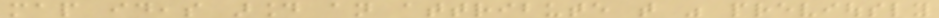map ideas around an attribute that was previously
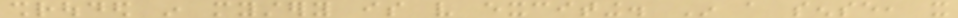shrouded in mystery is very exciting. In a sense, it
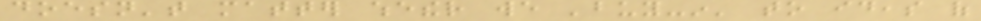doesn't matter whether we 'buy-in' to ideas of
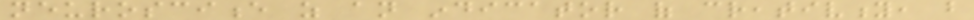neuroscience as an indicator of creativity, but
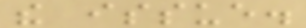the issue.
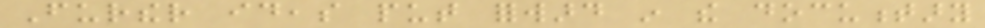Further ideas put forward in the documentary
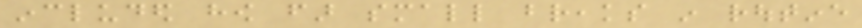included how far small breaks in routine
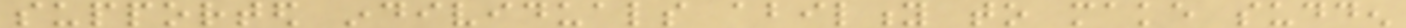supported individuals ability to make sudden
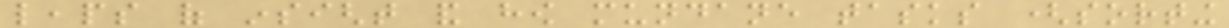leaps of insight and how mundane tasks (sorting
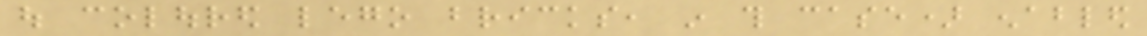out coloured lego bricks, in this case) enabled
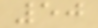50
